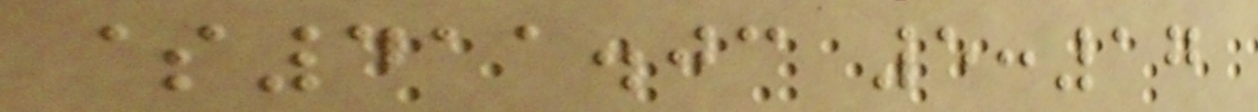$411.03 5:17
